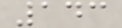143
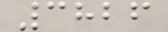3826
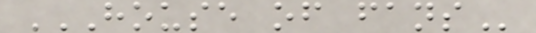HOUSE OF FANS
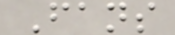Fans
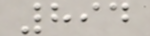894
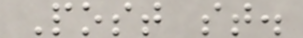Post st.
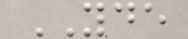YDE
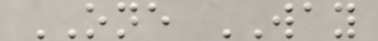ONE WAY
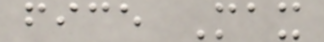fice Max
